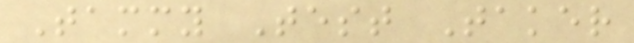Tammy Test Taker
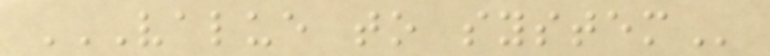VALUE TO SYSTEM
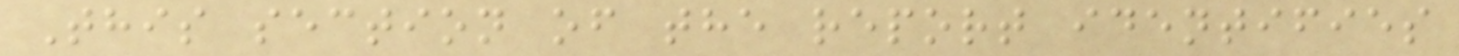This section of the report identifies
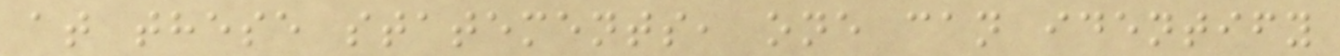at these statements, one can identify
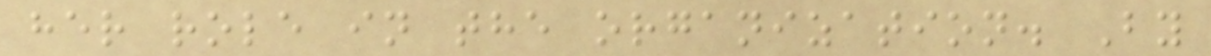her role in the organization. By
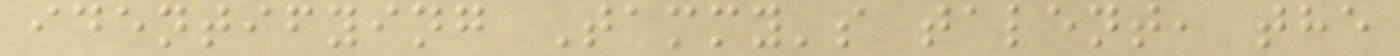identifying Tammy's talent, the
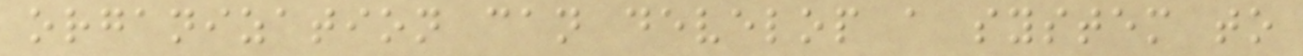organization can develop a system to
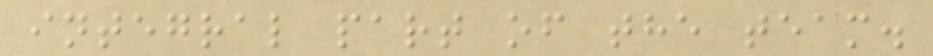integral part of the team.
